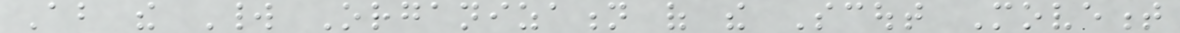About the World Organization of the Scout Movement
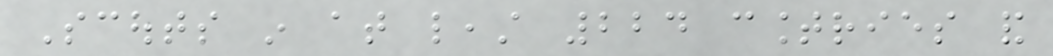Scouts in at least 224 countries and
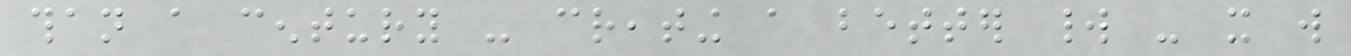than a century - creating a better world - it will
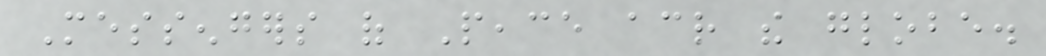Messengers of Peace across the globe.
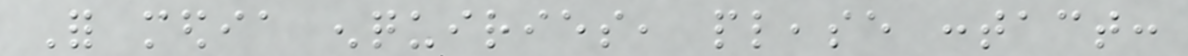For media enquiries, please contact:
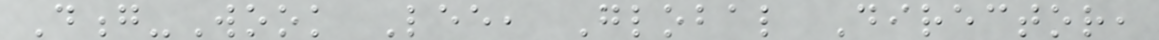Dong-Wook Lee, Global Director,
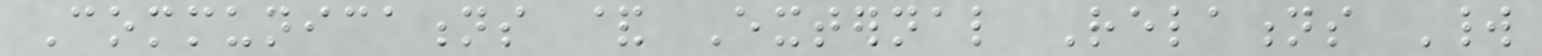Communications & External Relations World
